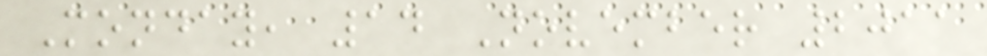Monday, 14 November 2011
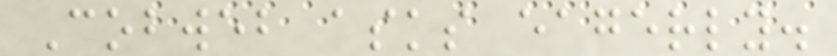Cobweb asks eagerly.
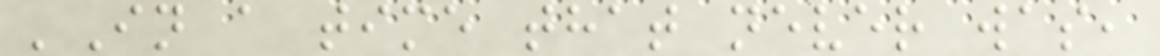'In a time that never was,
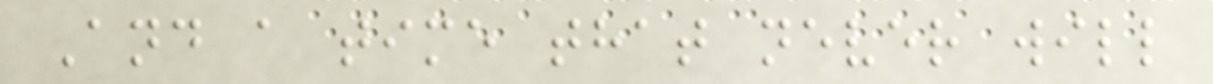And a time that never will
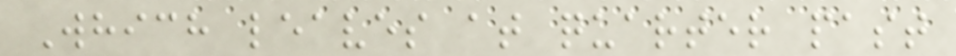Which leaves at quarter past
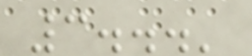3...'
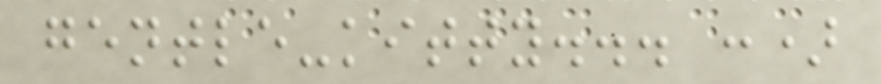gentle-kitty... :)
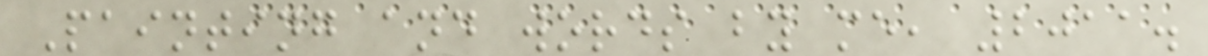Painting and words by me, 2011.
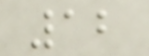12
